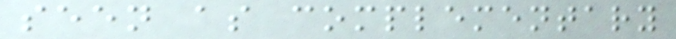seen as complementary
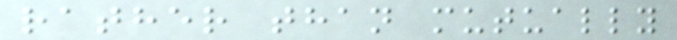rather than mutually
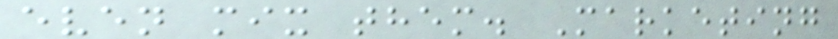even mix them. Marketing
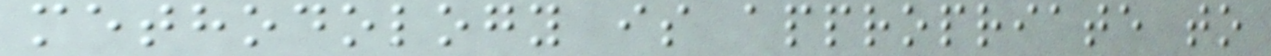methodology is appropriate to
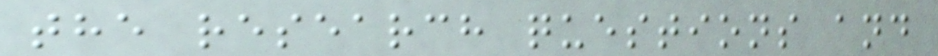the research questions and
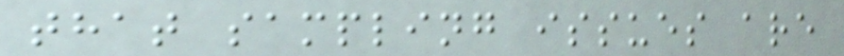that sampling issues are
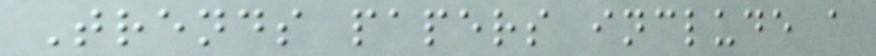Trends papers include a
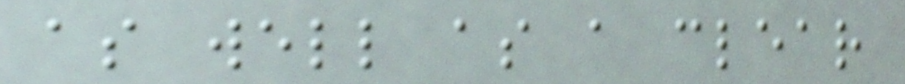as well as a clear
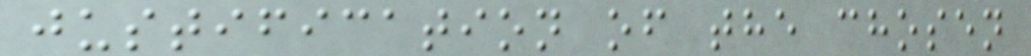justification of the chosen
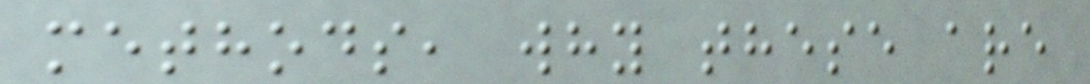methods, why these are
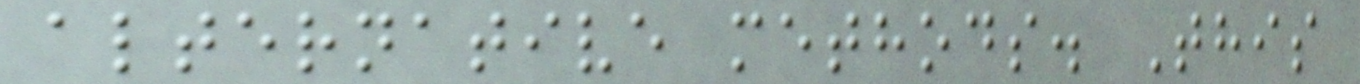alternative methods. This
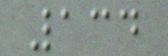134
